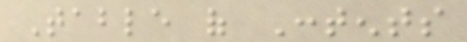Table of Contents
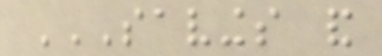SAVINGS AND
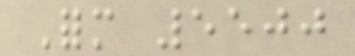Form 5500
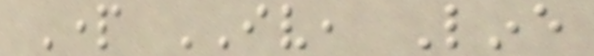Part IV, Line
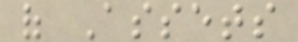of Assets
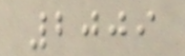2009
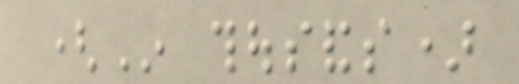(In thousands)
